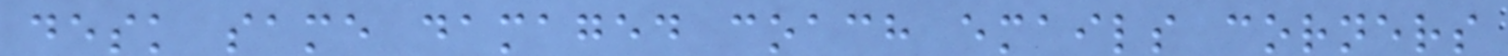desk same damaged coach emails corners
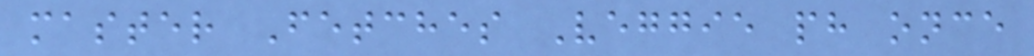master Fetches Veggie ph once
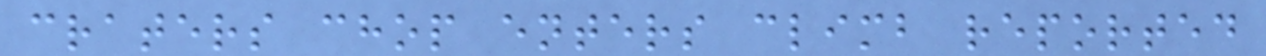craters chop enters climb reported
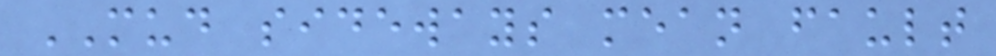MUD sideways mean fault
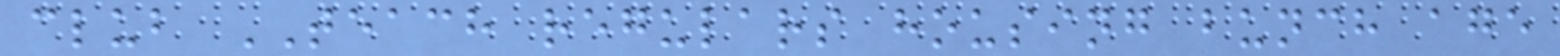club TEACH regulars housing bunch age
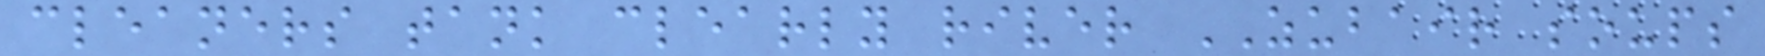cleaners tank clearly river ZUBAIR soups
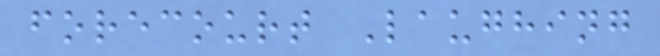forecourt Laughing
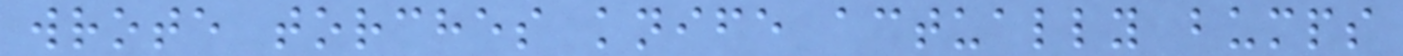wrote torches knife actually bumps
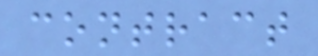contract
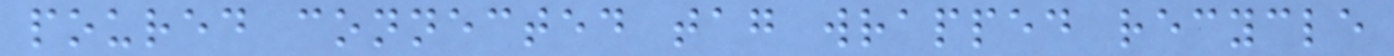poured connected tag wrapped recycle
